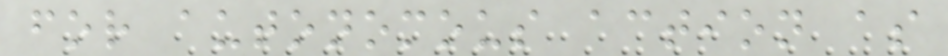for autonomous action as
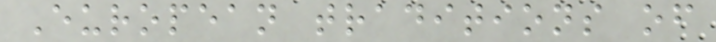European traditions of
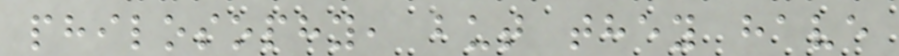philosophy, but they have
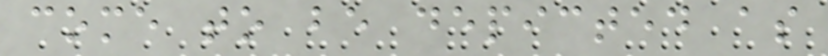come to be depicted as
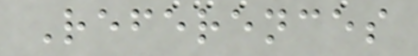References
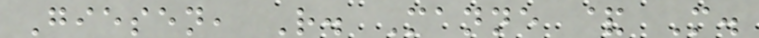Giesen, R. Manne & M.
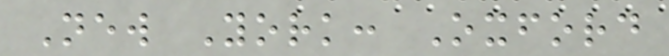New York: Oxford
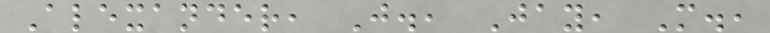Alexander, J., Jay, M.,
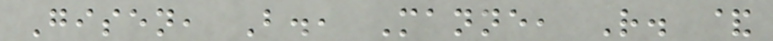Gisen, B., Manne, R. &
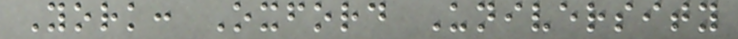York: Oxford University
